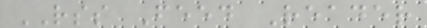RSS Feed Reader
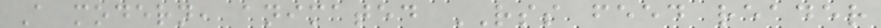A modern, animated RSS feed reader
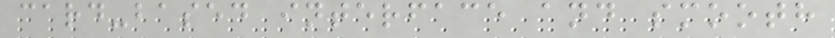card-based interface and smooth
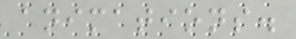animations.
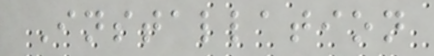Installation
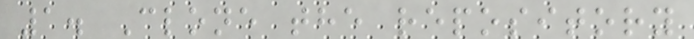1. Clone the repository
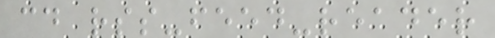cd rss-feed-reader
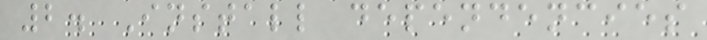2. Install dependencies
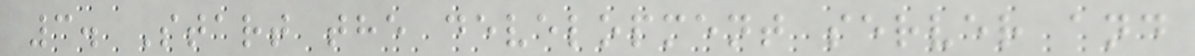3. Start the development server and
